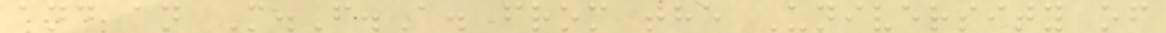and an M.F.A. from the University of
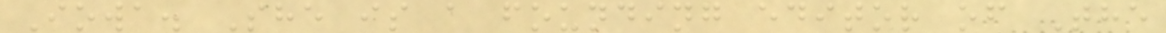Iowa. She is a founding editor of The
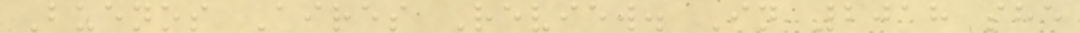Buenos Aires Review. In 2018 she
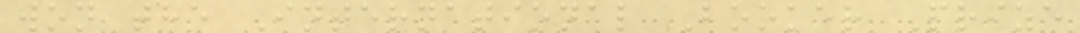won the International Booker Prize
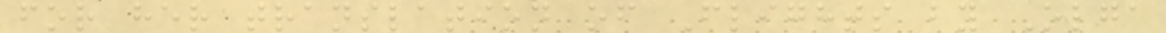for her translation of Flights by Olga
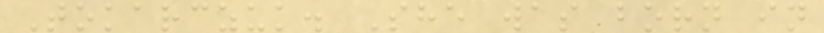Tokarczuk. She was born in
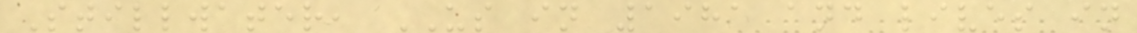Stillwater, US in 1981 and lives in
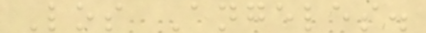Los Angeles.
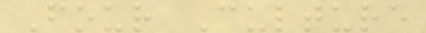Four Culture
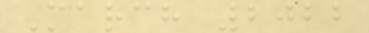March 2022
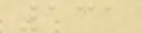131
